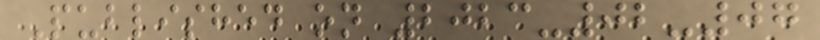Published on 2023-02-07
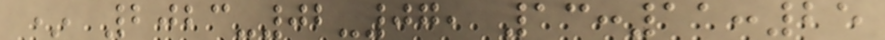* 2023-02-07, 13:11:25
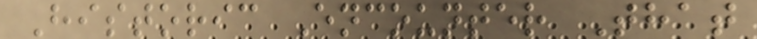Historic Encounter That
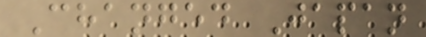Changed Japan
